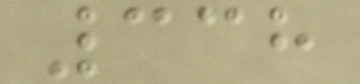338
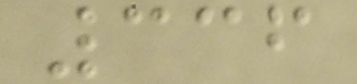336
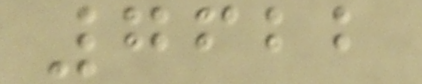7622
